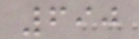690
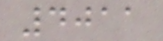4011
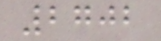2702
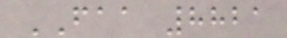FAA 8821
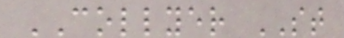COLLYER ST
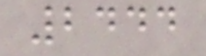2444
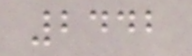2442
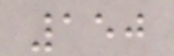150
